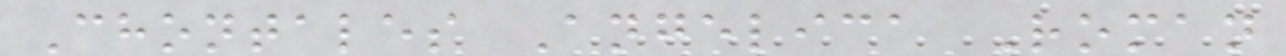Chontales Angelica Roman
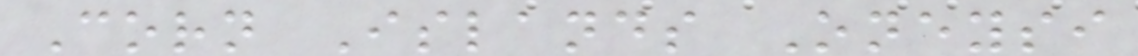Corn Islands Oneysi
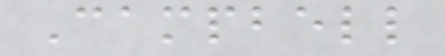Campbell
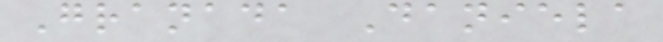Granada Daniela
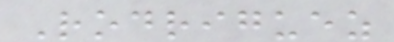Rodriguez
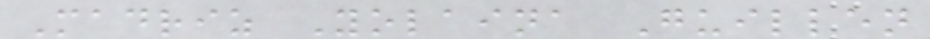Madriz Yolaina Guillen
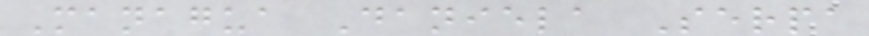Managua Daniela Serpa
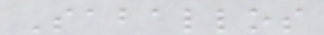Saballos
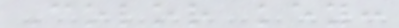Color key:
